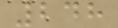248
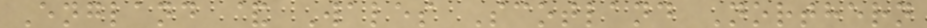England & Wales Scotland Northern
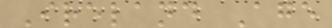Ireland Age
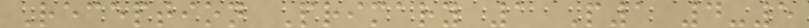Reception Primary 1 P1 4-5
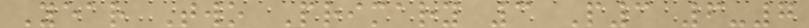Year Two Primary 3 P3 6-7
